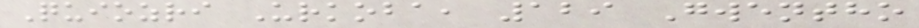Quiozri Urkoba, 129 Gwentho
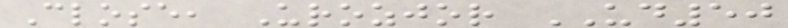Close, Urozjor UD50
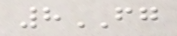8FG
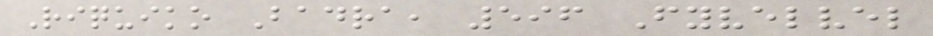Riquiko Badra, 596 Fyvelvel
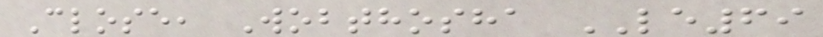Close, Wobthosha LE69
